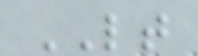LT
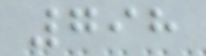798
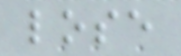lose
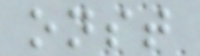onst
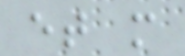et m
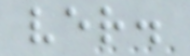ver.
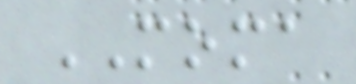MOMA
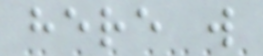here w
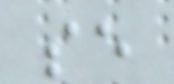se
